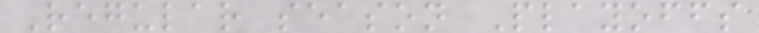Regular season Playoffs
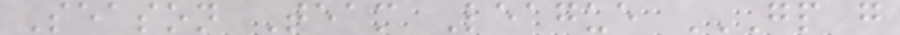Season Team League GP G
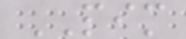PIM
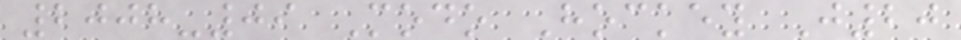2008-09 Modo Hockey J20
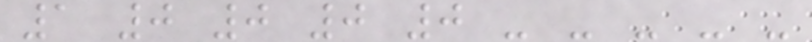1 0 0 0 0 - - - - -
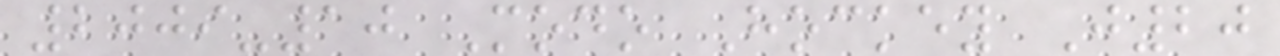2009-10 Modo Hockey J20
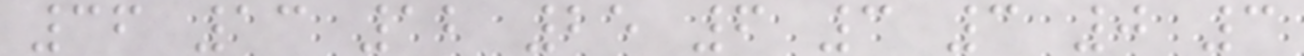36 13 12 25 6 3 3 0 3
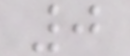0
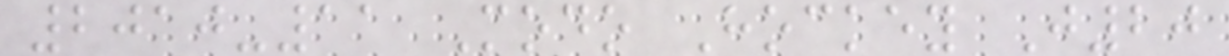2010-11 Modo Hockey J20
